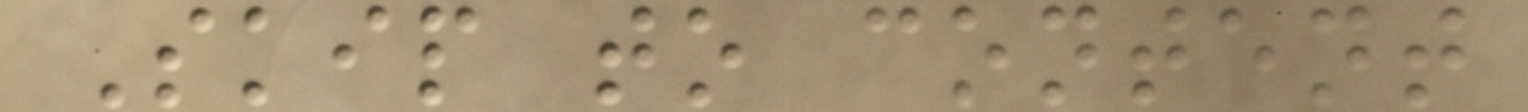Skip to content
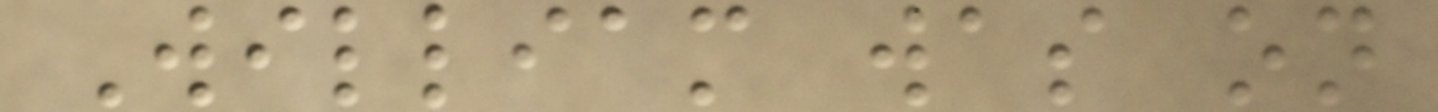William was on
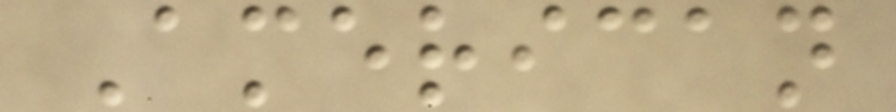American
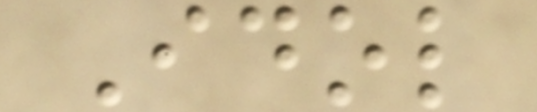Idol
